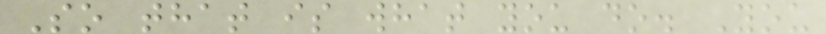So that is what you do. You
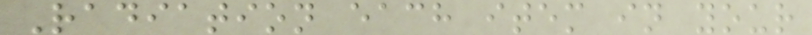Radiation each item in your
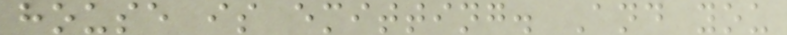house is emitting. And you
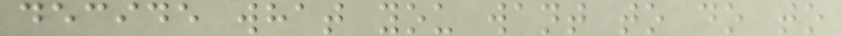decide what you want to do to
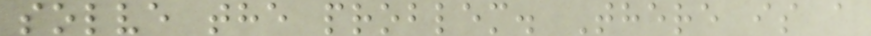solve the problem. There is a
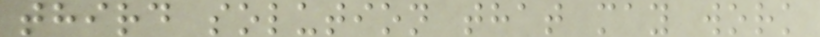third solution that may work
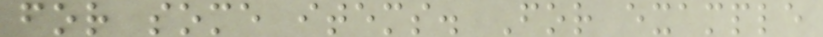for some items. For example
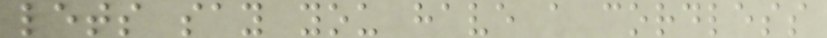lets say you have a cordless
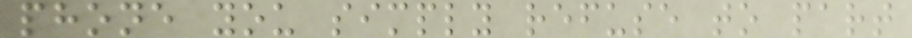phone you simply refuse to part
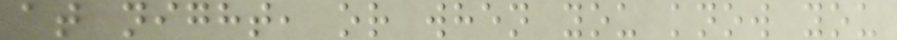at night, or when you know you
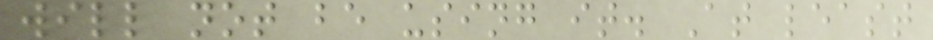will not be using it. At least
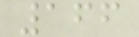166
